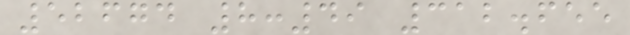52674 8:49 312.655
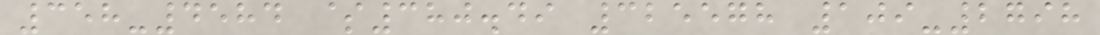358-4584 $380.49 325578 109-2798
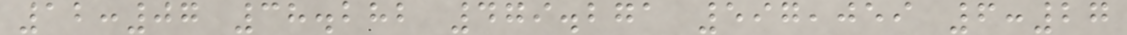12:07 38.282 479.271 597,059 6:27
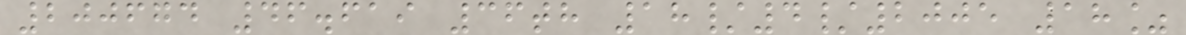200674 46.619 36th 18/4/2005 18%
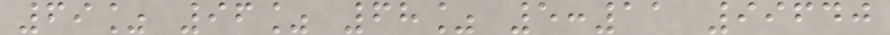69% 96% 68% 5:11 99640
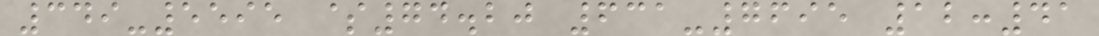349-5595 $74.20 631-7695 12:41
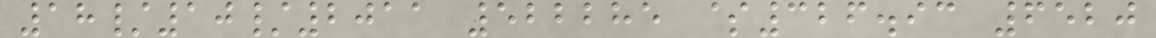18/10/2011 522285 $326.93 6520
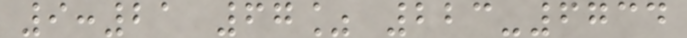9:21 67% 223-6734
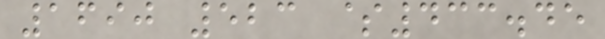1690 523 $433.45
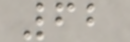62
